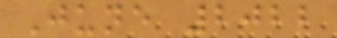June 2022
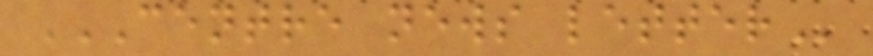CENTRE NEWS LETTER
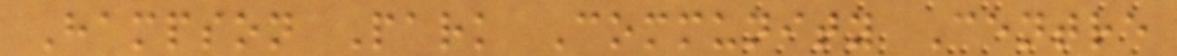Hampson Park Community Centre
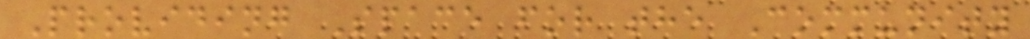Providing Space for the Community
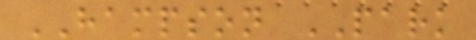HAMPSON PARK
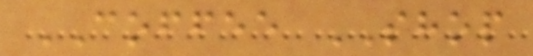COFFEE SHOP
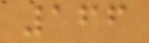166
